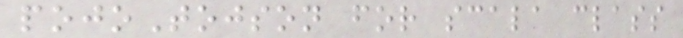pojoTojson for scala class
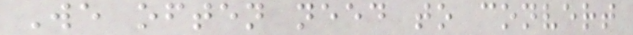We often need to convert
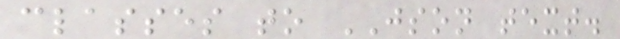classes to JSON text.
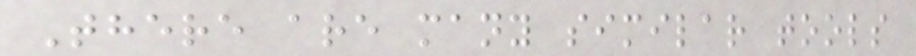There are many similar tools
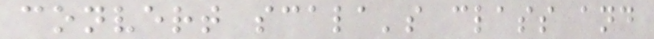convert scala's class and
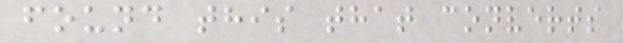found this that converts
